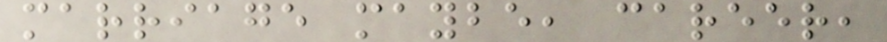marriage maybe, career,
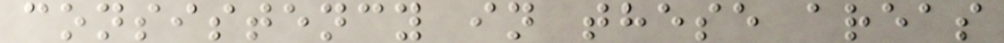consistency in these areas
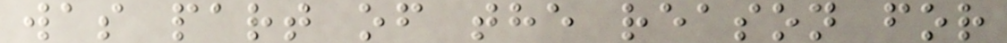was part of the reason for
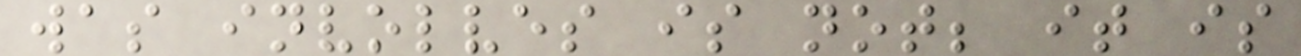was involves is not; it is
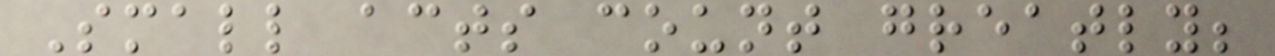Small acts count greatly;
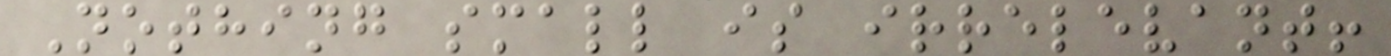Nothing small is irrelevant!
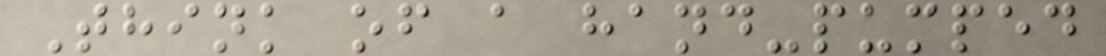Think of a hand-pumped
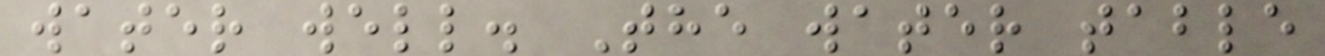water well. The water table
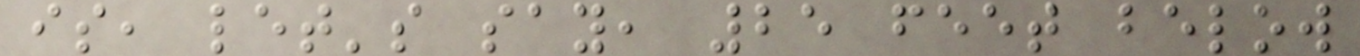is, let's say, 25 feet below
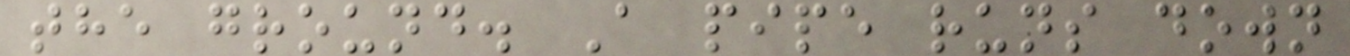the ground. A pipe runs down
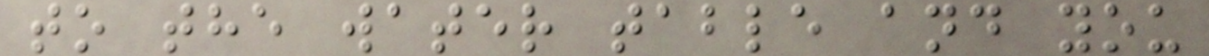to the water table and you
